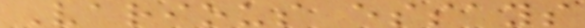Various essays
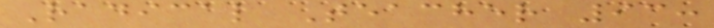Radical Teacher 93:
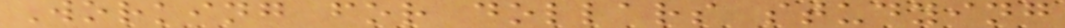Working for dollars studying
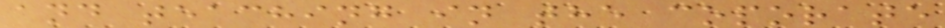and teaching in the coporate
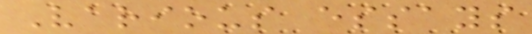Various essays
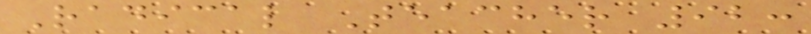Radical Teacher 92:
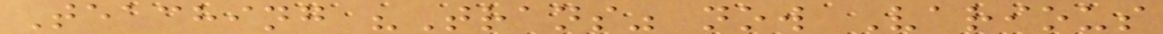Teaching "Trans" now Various
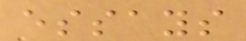essays
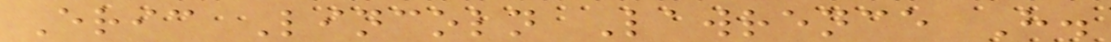Eric Lincoln Lawrence H.
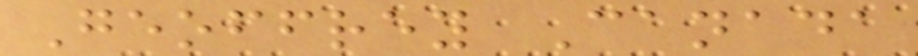Geoffrey Canada
